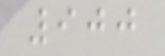900
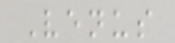Venus
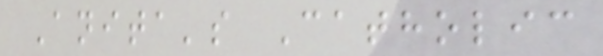Anita's Catholic
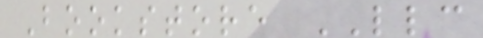Bookstore LLC
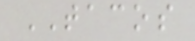TACOS
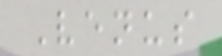Venus
